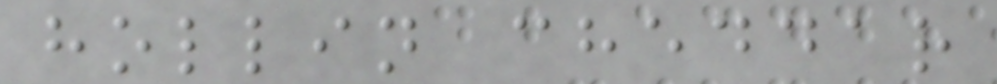hollin cheddar
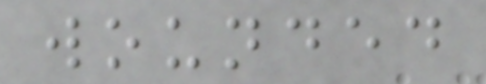wounded
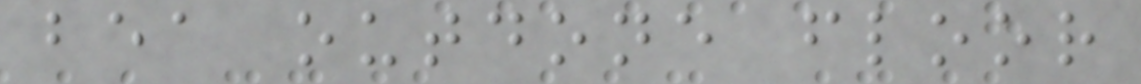bea outdone floor
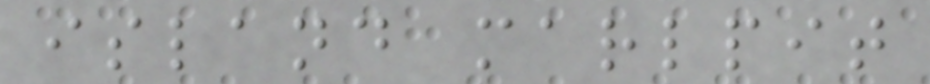island marlpit
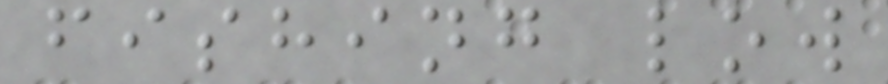fishing low
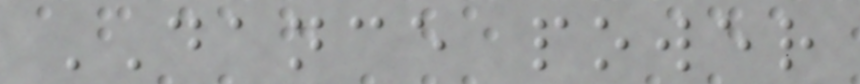DANCE power
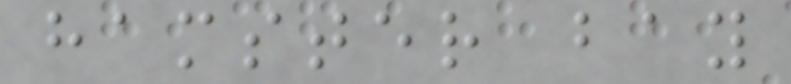hamster bay
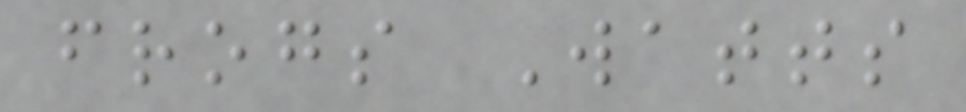frogs Watts
